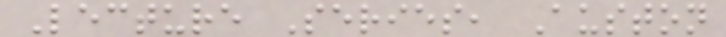Lecture Series, Auston
